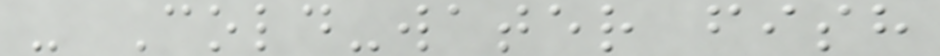- Cold-water fish
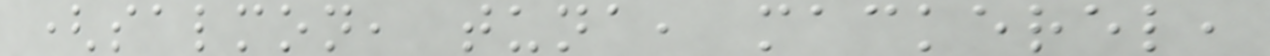(salmon, tuna, mackerel,
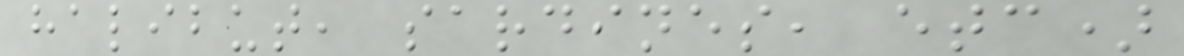halibut, sardines, etc)
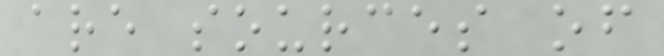are sources of
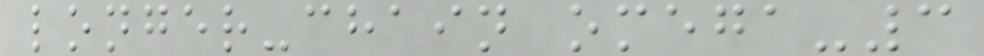longer-chain omega-3
